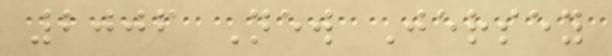2006 New Jersey
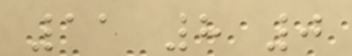11 8 0
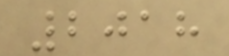2018
